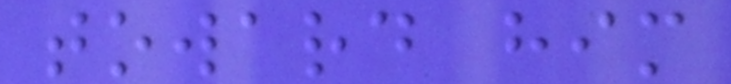toward him
